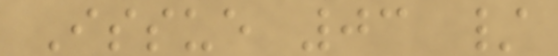Issue 03 /
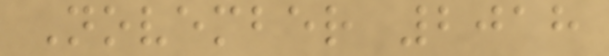November 2018
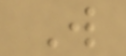W
